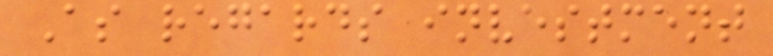As regards investment
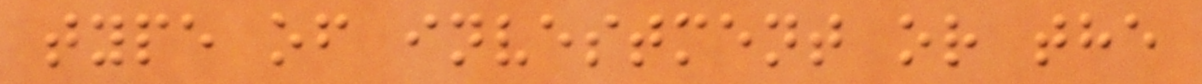type of investment or the
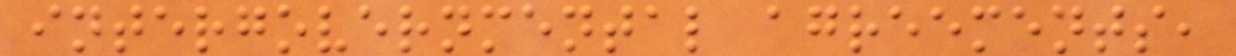intergovernmental agreements,
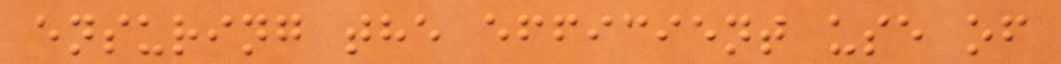ensuring the efficient use of
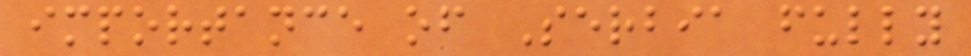importance of Serbia fully
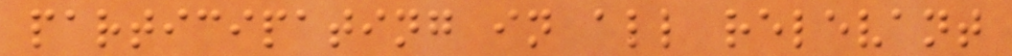participating in all relevant
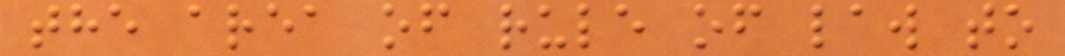the area of rule of law to
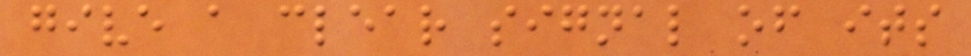give a clear signal of its
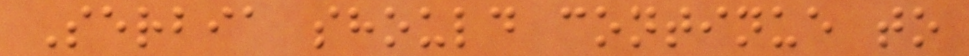Serbia should continue to
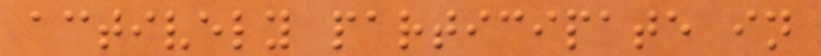actively participate in
